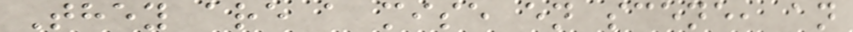They are a mise en scene, an
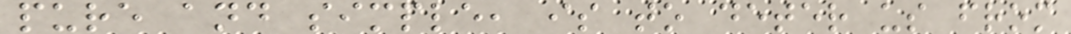pure and simple, is to deter us from
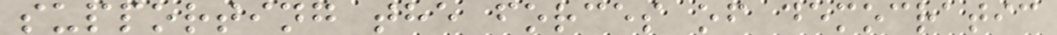supporting the forces of democratic
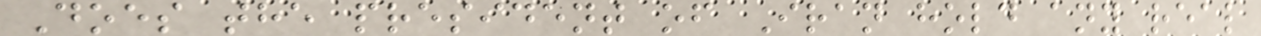Does the president of Iran hold any real
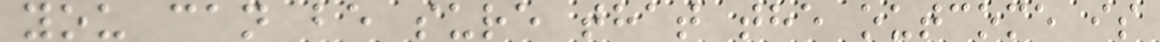you can be sure that the outcome is
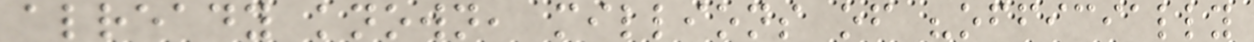already known, millions of "officially
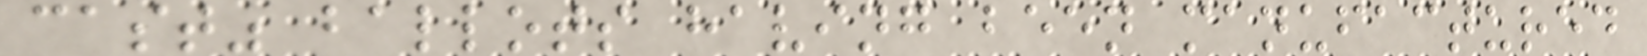cast" ballots having been manufactured
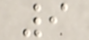9
